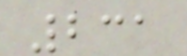231
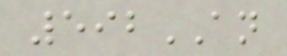592AN
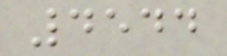4544
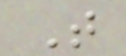T
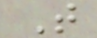T
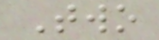Two
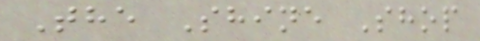The Shine Shop
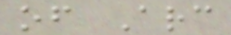of Arc
